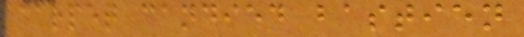carpet candied bastien
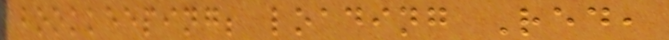bookkeeping; loading Red,
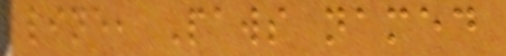line, Paws named
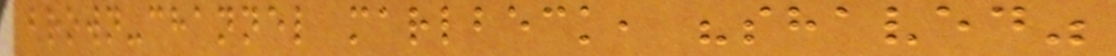brown-channel marlbeck, "shaved"
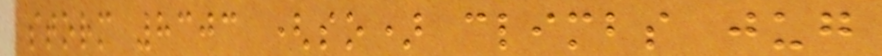storm 8303 (so) climbs jug
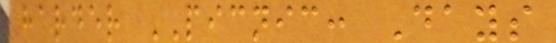harder PICNIC: Days
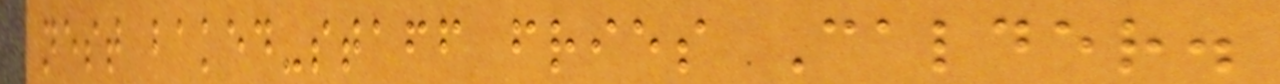nest baked-staff fries Calder.
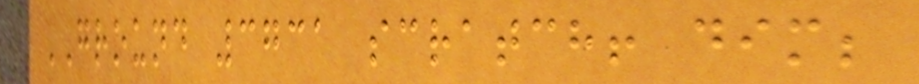GROUND 3731 scratch! dim;
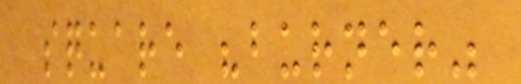square "burner"
